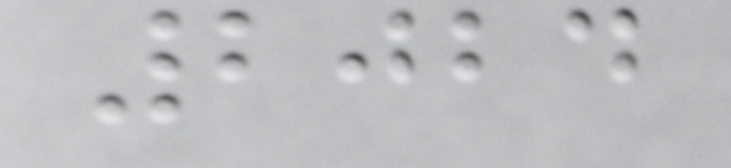2024
